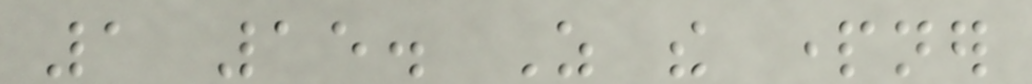1 15. As the partner
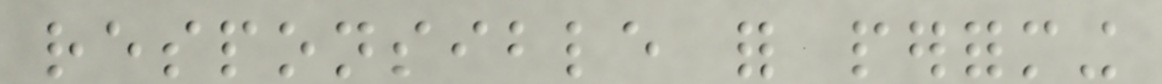responsible for performing
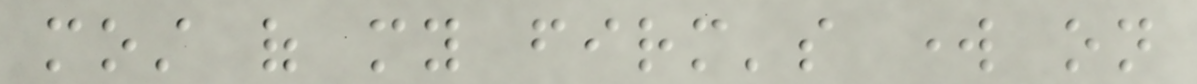most of my firm's work on
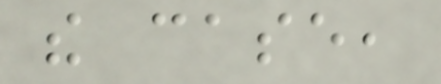the case,
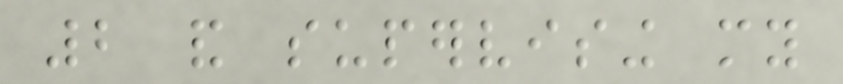2 and supervising my
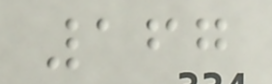167
